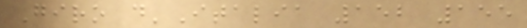Giro d'Italia 152 155
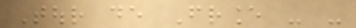Tour de France - -
